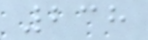238
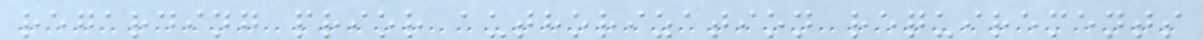regarding prior authorization requirements
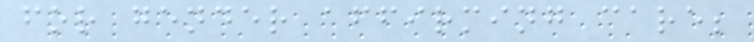for gender affirming care;
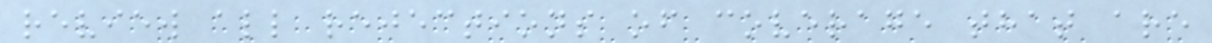review all rejections of coverage that are
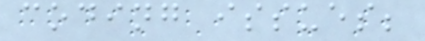coding issues;
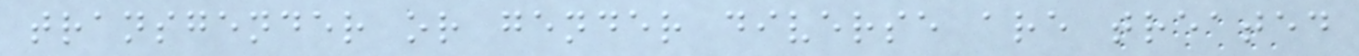transgender or gender diverse are treated
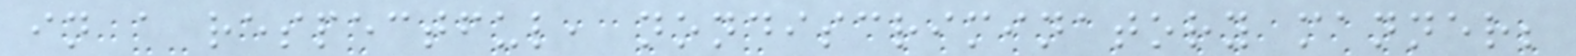in a respectful, nondiscriminatory manner;
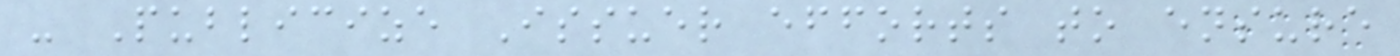- Publicize Issuer efforts to ensure
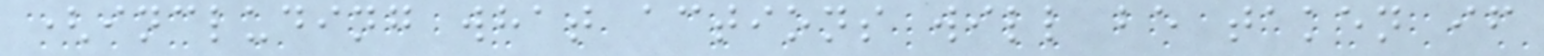(including what actions will be taken if
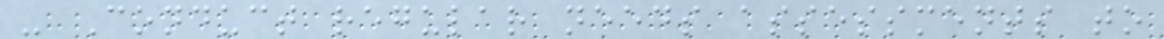- Conduct regular needs assessments to
